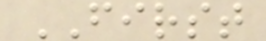FIRST
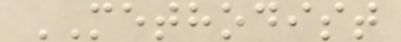METHODIST
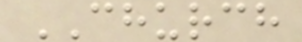CHURCH
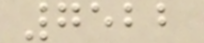7522
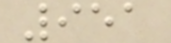951
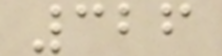326
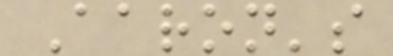Aaron's
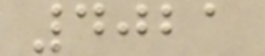4021
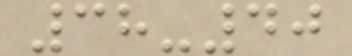38-40
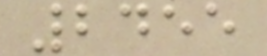2455
